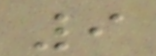9
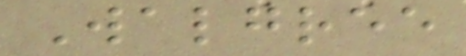Walgree
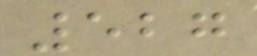527
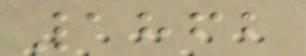1862
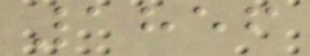1856
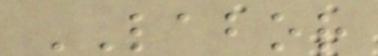LABOR
